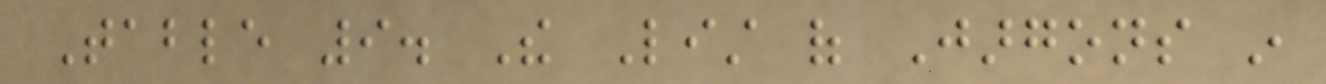Table 9. The List of Jargons in
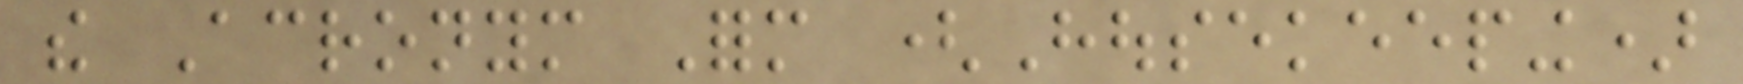the Acronym Form (Housekeeping)
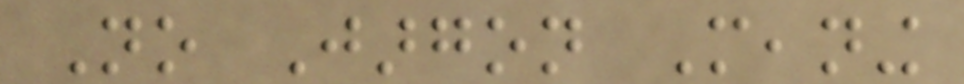No Jargon Meaning
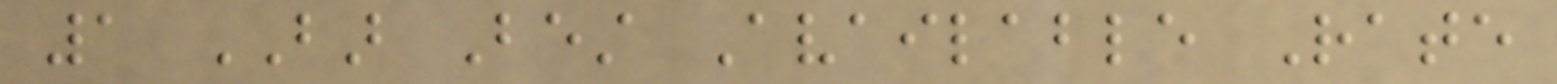1 BAR Best Available Rate
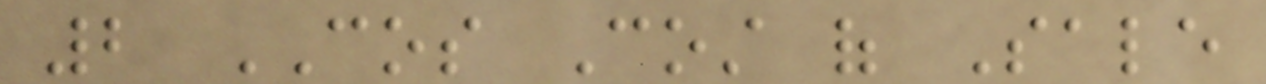2 COS Cost of Sale
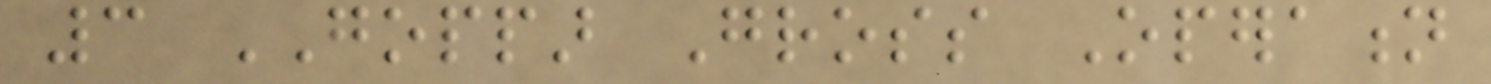3 GOPPAR Gross Operation
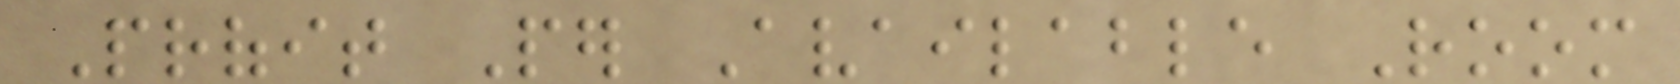Profit Per Available Room
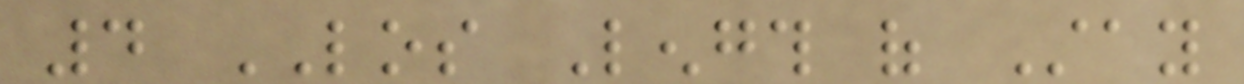4 LOS Length of Stay
